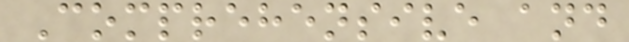Comprehensive and
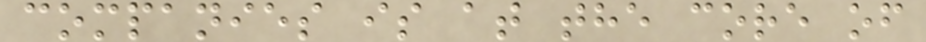companies is at the core of
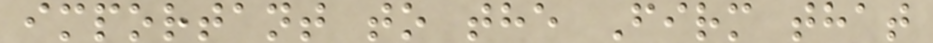important to the Firm that
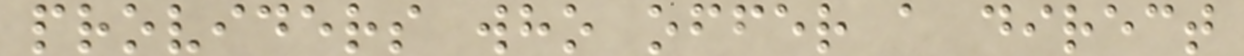providers who offer a direct
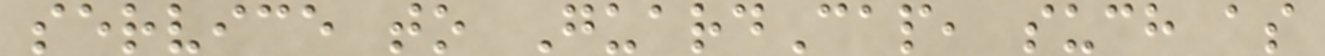service to GuardCap, such as
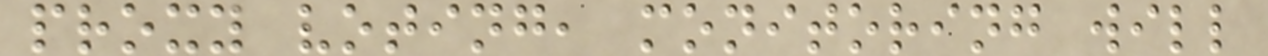proxy voting, monitoring will
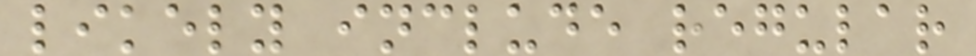likely include regular
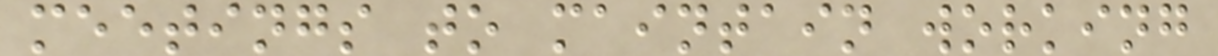meetings to maintain working
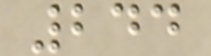244
